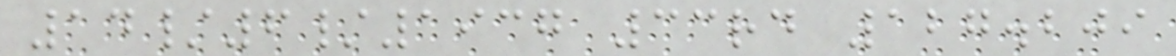14/6/1937 33rd 127.209
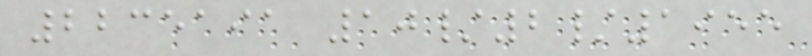2235191 10/2/1955
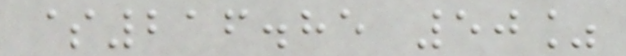$216.85 50%
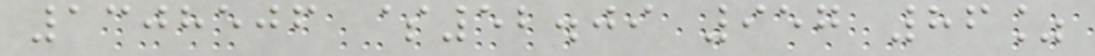1308506 $52.09 957 86%
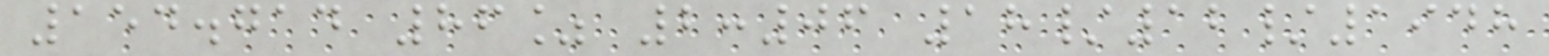154.714 86% 2:06 18/12/1948
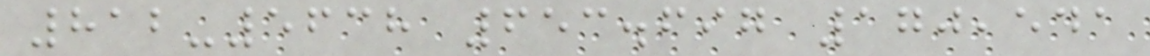812-5638 653.697 170,541
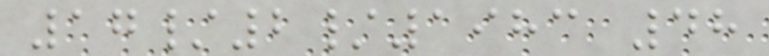17/2/1983 48
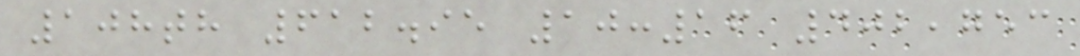108th 612.95 10:16 402,753
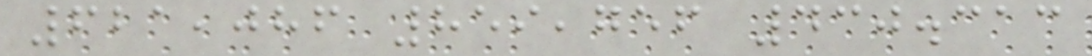621,086 859,756 430.313
